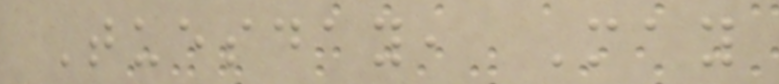Tuesday, May
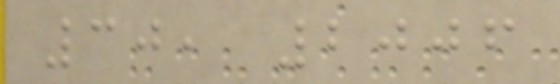30, 2006
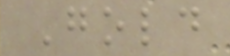Gold
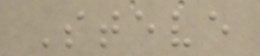Steve
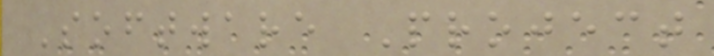Software Project
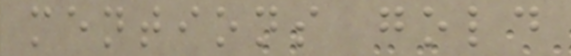mentions gold
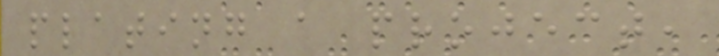plating a project,
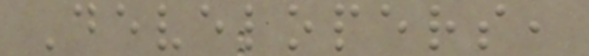Developers,
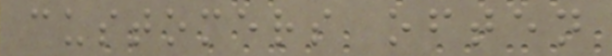customers often
